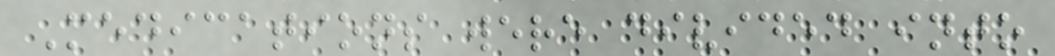Medications were divided into
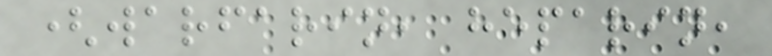(warfarin, heparin,
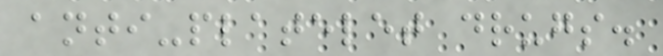anti-platelet drugs.
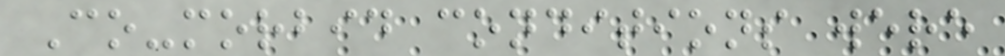Co-morbid conditions were
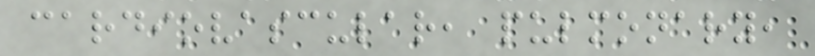cardiovascular, pulmonary,
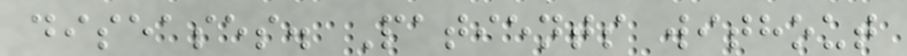diseases. Patients without
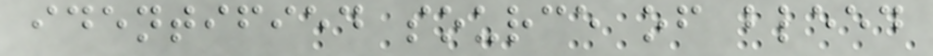identified source of bleed
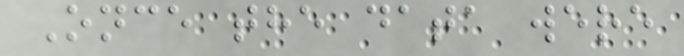Once the data were
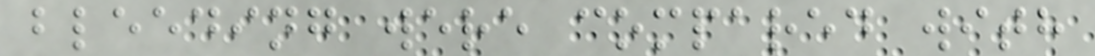bleeding were compared with
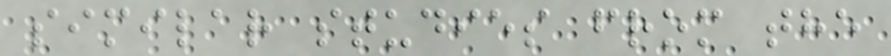similar studies from the
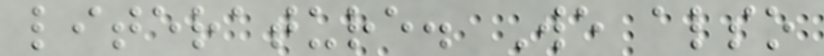literature. We also
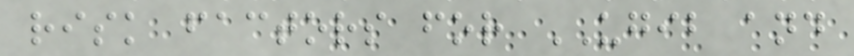risk factors for UGIB and
